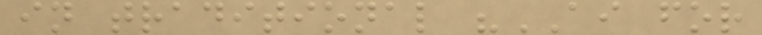in traditional "AI for
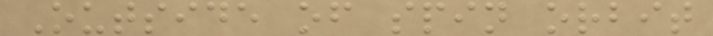Outside of spin orbit
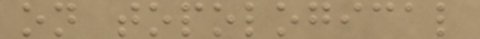on topological
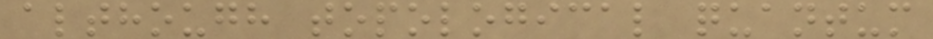although topological quantum
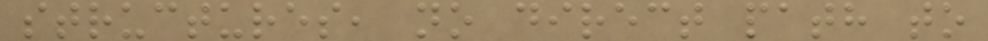structures, no direct path to
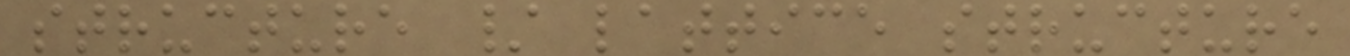structure / lattice structure
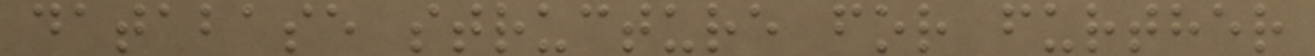database structure for further
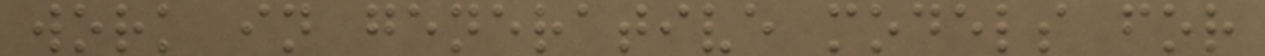work in generative models for
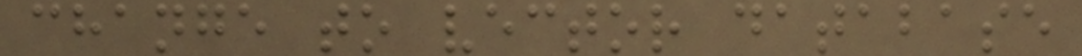change to vector database
